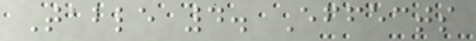Table 4. Effects
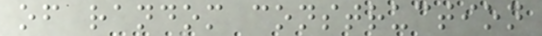of random construction
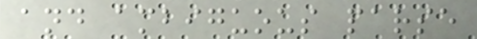and ambiguous parse
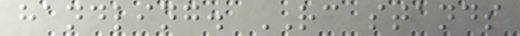handling. RC stands
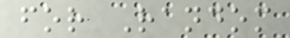for Random
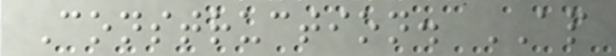Construction. AP
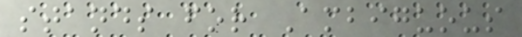stands for Ambiguous
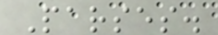Parses.
